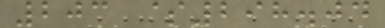203 $298.04
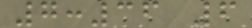7:36 6
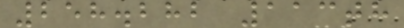258.282 113th
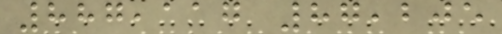887,117 87,205
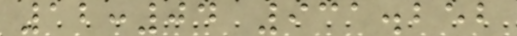12:04 931.252
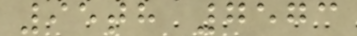95th 7573
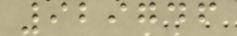929746
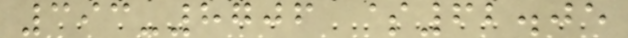393-8706 $62.05
